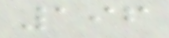196
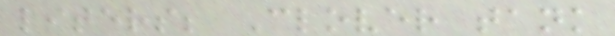liters; Clover tank
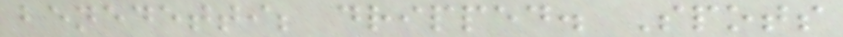benedetti; dripped. Spots
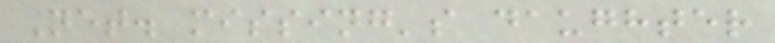Net. missing's daughter
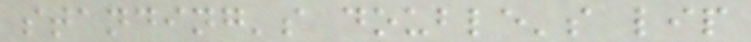standing's double's lip
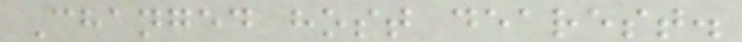Changed host dearest.
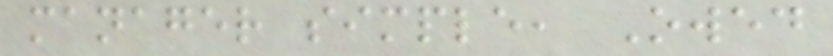manager simple, Owed
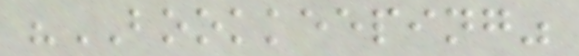"BOOKKEEPING"
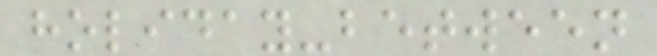holiday-between
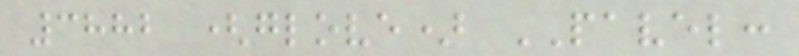3882 (glove) PAVEL:
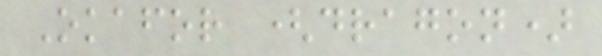Okafor (dragon)
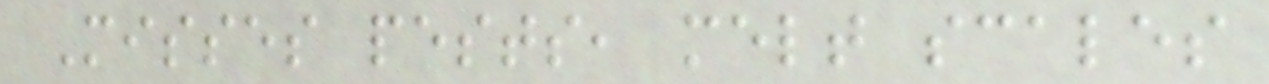Misses pests, melt scales
